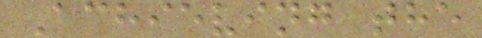Achieving the
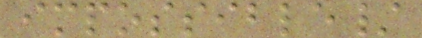impossible/
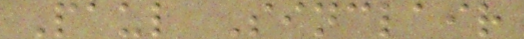Paul Sinclair
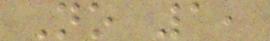No 1,
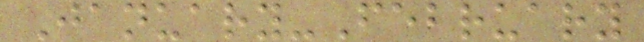January-February
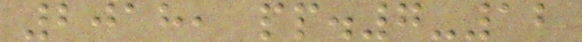2018, pp.7-12
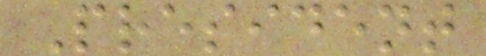President
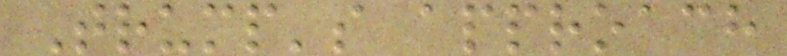Trump's approach
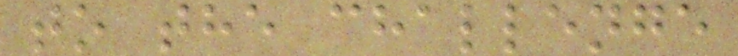to the challenge
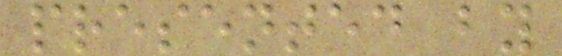presented by
